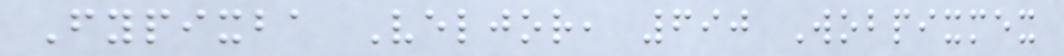Fypixba Veljor, 690 Wobpixmex
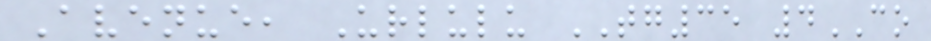Avenue, Urlulu TG35 4CO
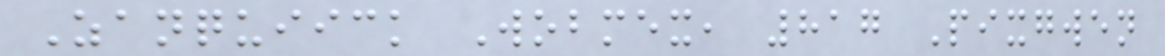Zanquiick Wobmex, 817 Pixgwen
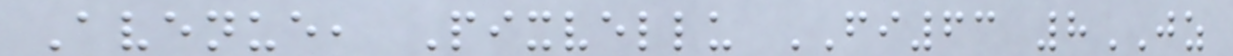Avenue, Pixvellu FI63 8JZ
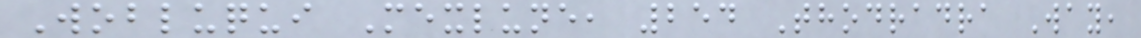Wobluqui Mexlune, 254 Thodradra Way,
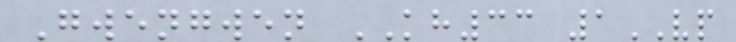Gwengwen KH33 1VP
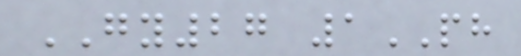GY27 1PH
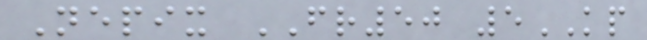Nepix FR50 5KP
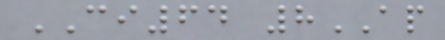CI64 8AP
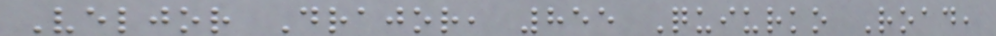Veljor Drajor, 855 Quiurko Road,
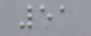51
